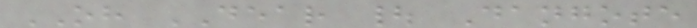OH DEAR | Dangote
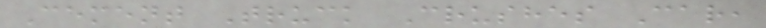Cement Truck Crushes Car,
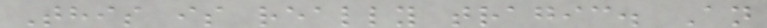This is really tragic. An
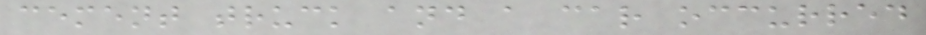cement truck and a car occurred
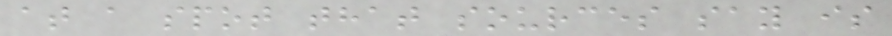at a spot that sources say is
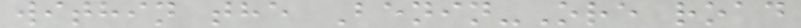within the Benin-Ore road
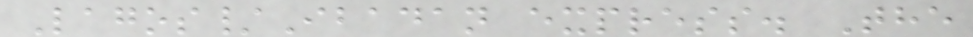Lagos/Ibadan express. The
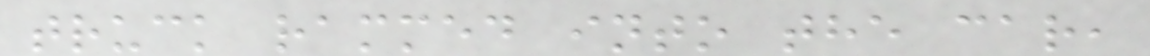truck rammed into the car,
